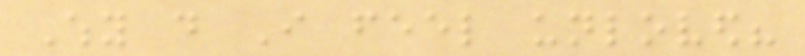Why do I feel unloved?
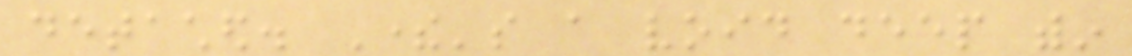detached. There's a void deep within
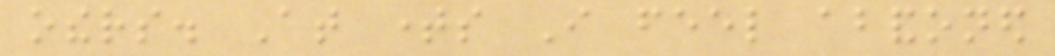others. At times I feel abandoned
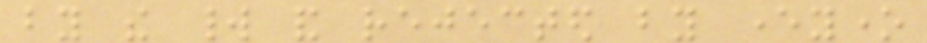by the world and rejected by everyone
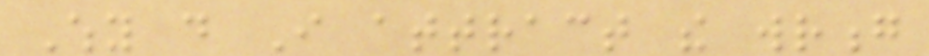Why do I attract the wrong
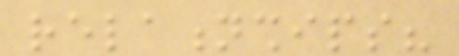relationships?
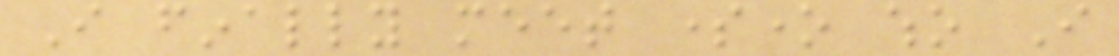I finally meet someone who I
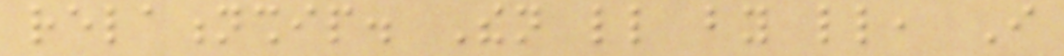relationship. Then little by little, I
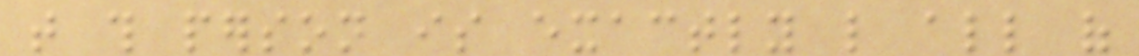that this person is exactly like all of
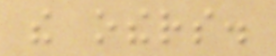the others.
